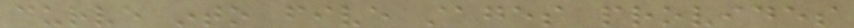curve into five stages provides
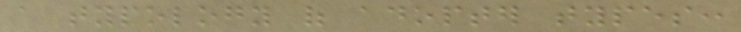a typology of adopter types:
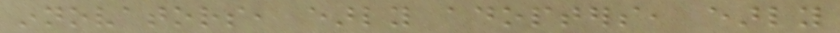innovators, early adopters, early
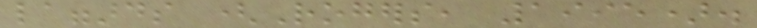laggards (Rogers, 1995).
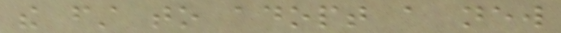the first to adopt a new
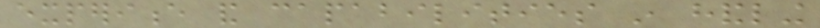experience and capabilities in handling
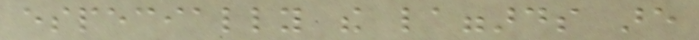especially the laggards are
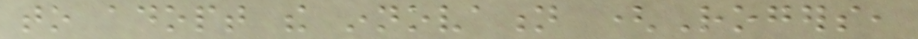to adopt the innovation (Rogers,
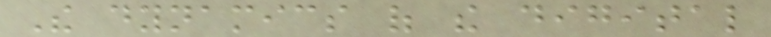The dynamics of the digital
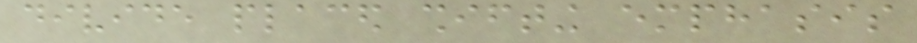divide placed shifting emphasis
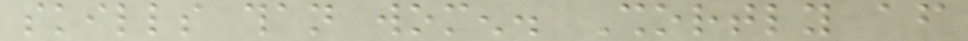skills than women. Shortly after
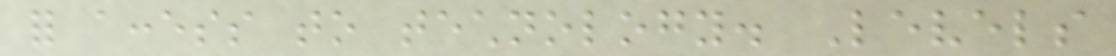for access to technology. Levels
